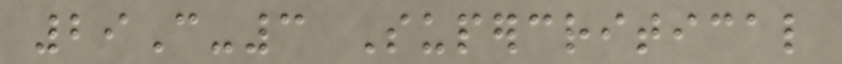29C-3 Supercritical
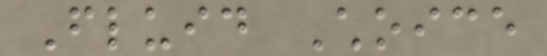Fluid Choice
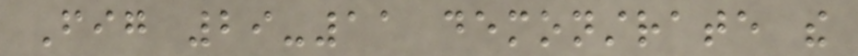Fig 29-11 demonstrate the
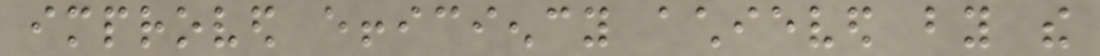improved efficiency achieved by the
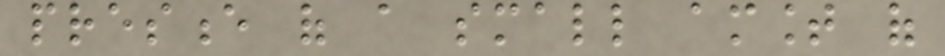presence of a small amount of
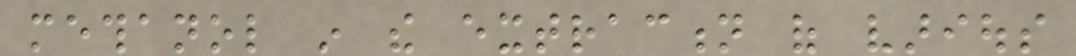methanol in the extraction of various
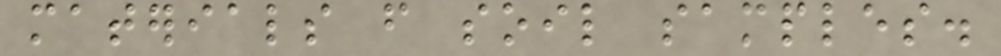materials from soil samples.
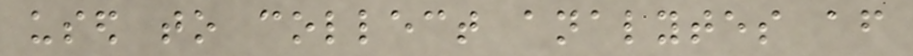used to collect analytes after
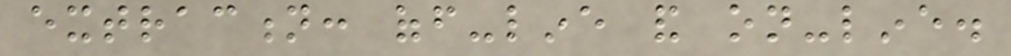extraction: off-line and on-line.
